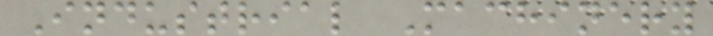Industrial Machinery
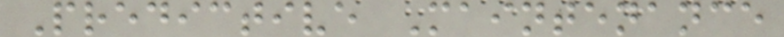Predictive Maintenance
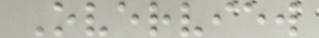Overview
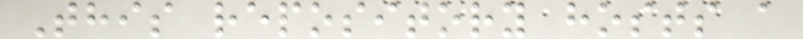This repository hosts a
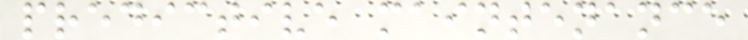predictive maintenance
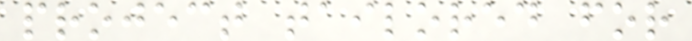project tailored for
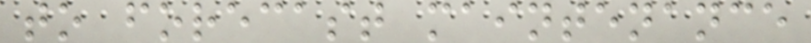to forecast maintenance
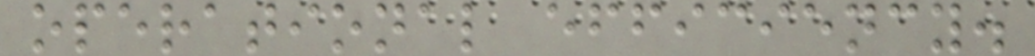operational efficiency.
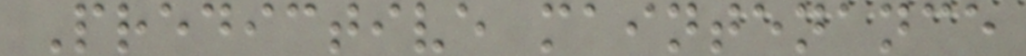Predictive maintenance
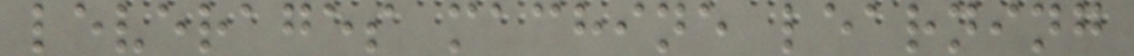leverages machine learning
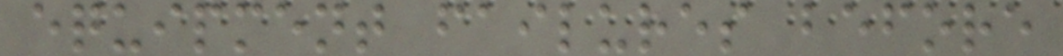equipment failures before
